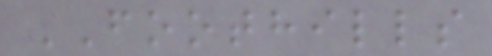FOOTHILLS
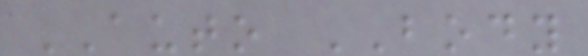AUTO BODY
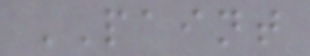PAINT
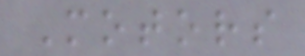Motors
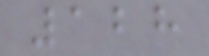128
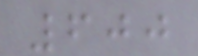600
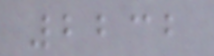2232
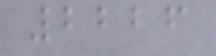2226
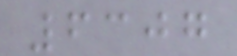6307
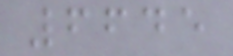6645
